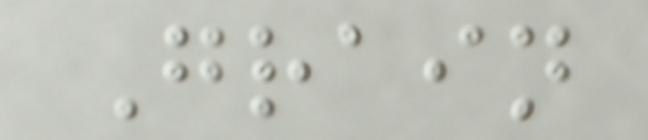Grain
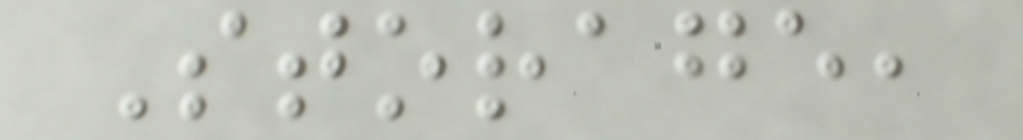Storage,
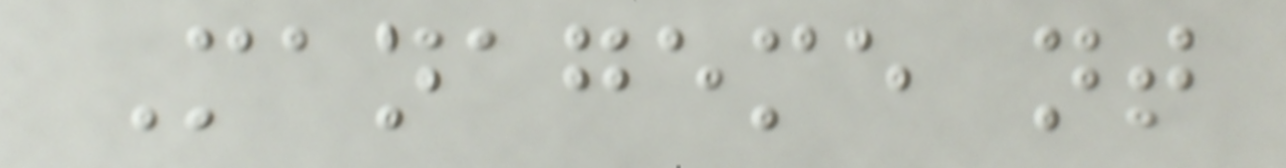Manageme nt
